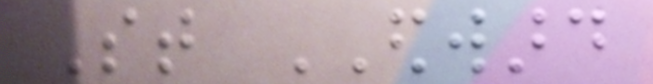St EDWARD
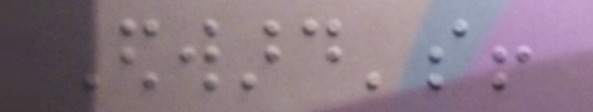Edward's!
